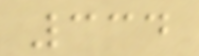334
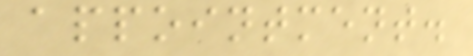appointment.
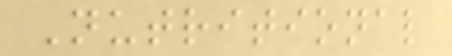Nutritional
